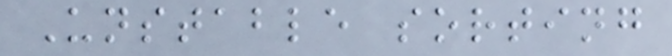Unstable sorting
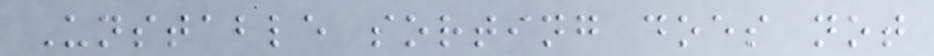Unstable sorting does not
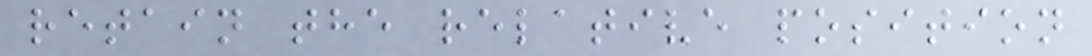retain the relative position
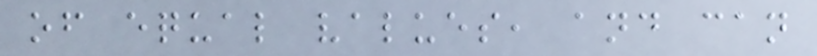of equal values, and can
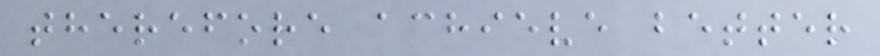therefore achieve better
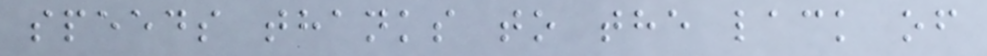speeds thanks to the lack of
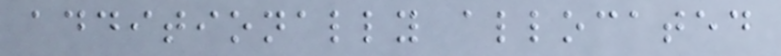additionally allocated
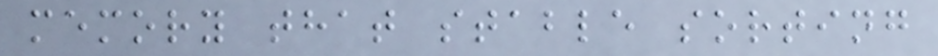memory that stable sorting
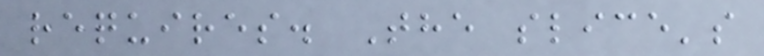requires. The slice's
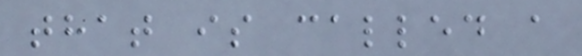that is called a
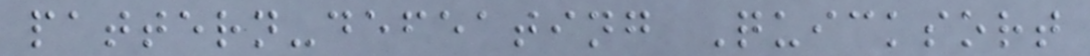pattern-defeating Quicksort
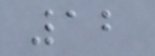12
